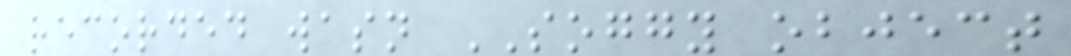recorded wasn SOGGY object
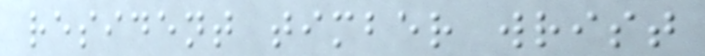resident timber wrist
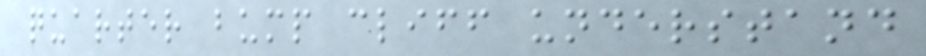quarter bump cliff understand
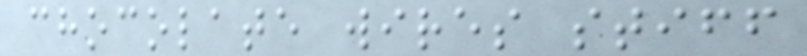chocolate wires stiff
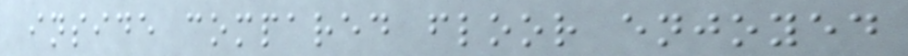inside compared floor enjoyed
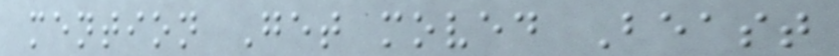mention Get moved Beast
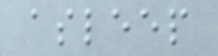asleep
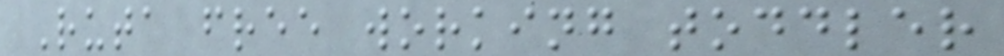Ruta free working toddler
